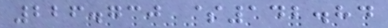226.730 $142.84
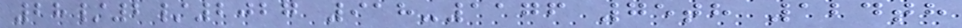28/2/2027 918-1176 75th 124th
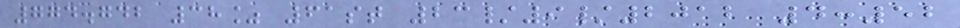774.742 38% 61st 23/9/2012 4:52
